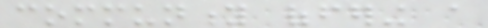community offering a
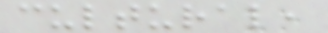cultural,
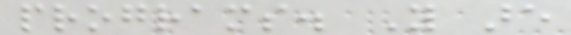programs. You are
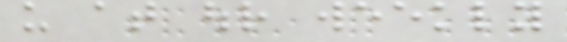us at our weekly
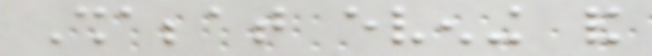Shabbat evening and
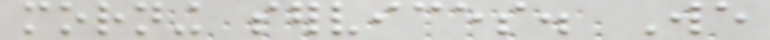morning services. We
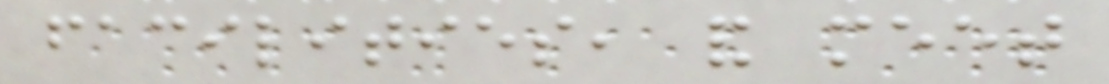facilities, and meet
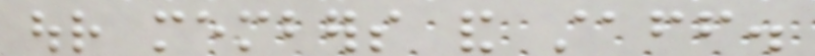our members and staff.
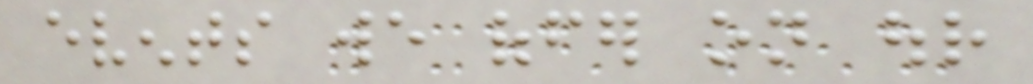events we offer on our
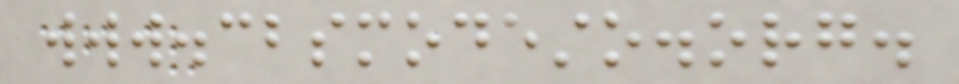www.cbsmodesto.org.
